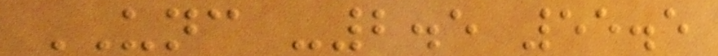UNC -2.5 55.5
